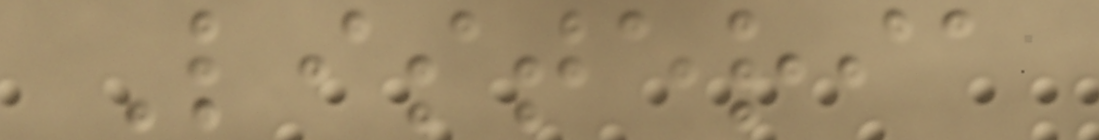Listeria
